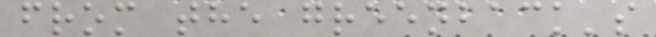from the greenback's
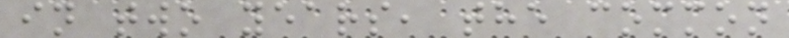in two years, the common
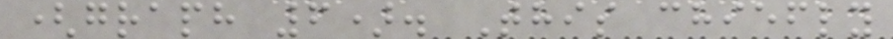(graph 6). This chiefly
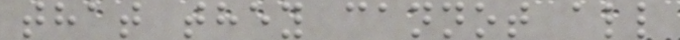that they cannot all
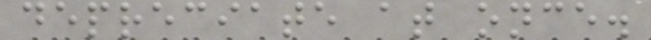depreciate at once.
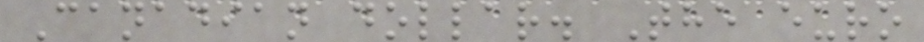Canadian dollar. The euro
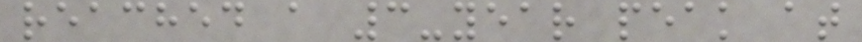reached a 3-year peak at
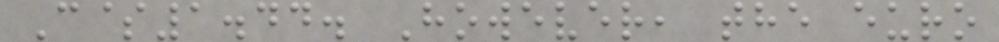C$1.44. However, the euro
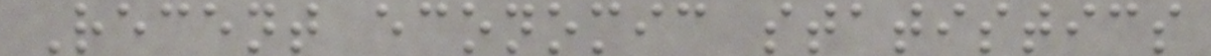Recent economic statistics
